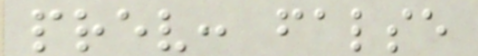prev: false
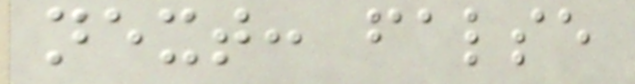next: false
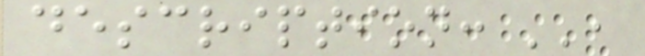description: '',
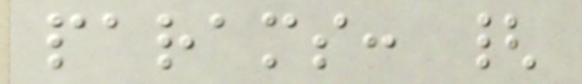params: {
